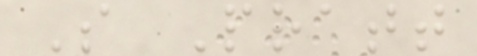S Pratt
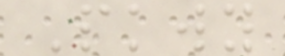Pkwy
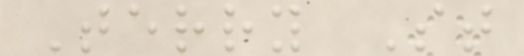Terry St
